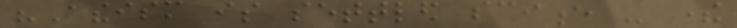"Atheism is settled science - there
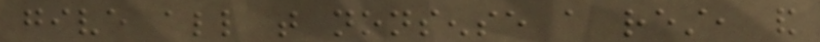give all that nonsense a rest, and
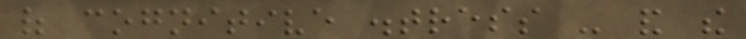of cognitive distress - and the
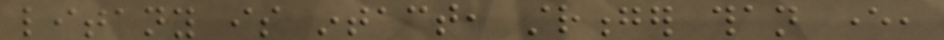litany is intact, stronger than ever,
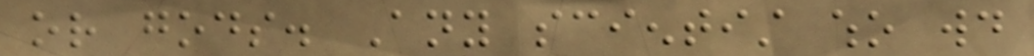or gods. Any scientist who would
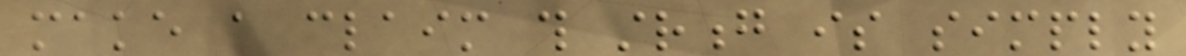make a claim this strong is simply
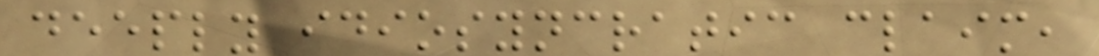deeply idiosyncratic claim,
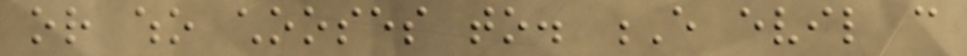or who chooses to. E evil can
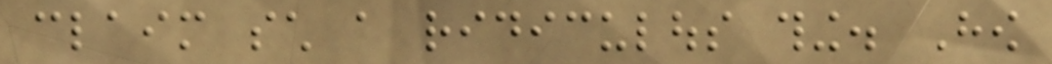claim such a ridiculous thing. How
